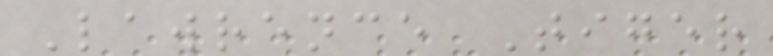Lawrence Tiger
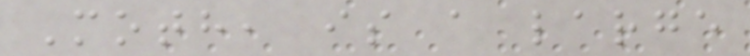Moth, is a large
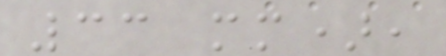33 mm),
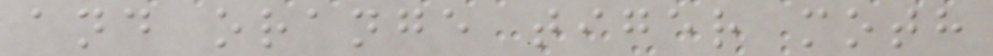and orange tiger moth
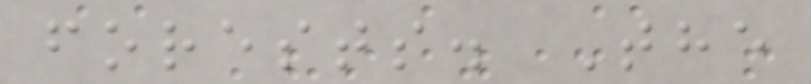forests. The
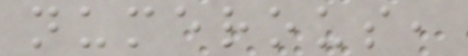numerous,
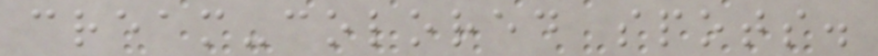cream-colored spots.
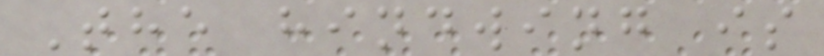The hindwing is
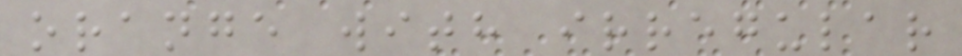orange with irregular
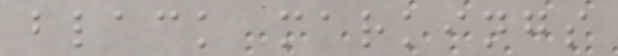black markings
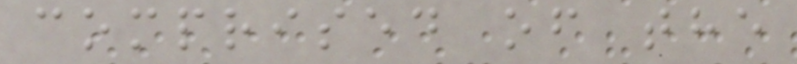comprised of the
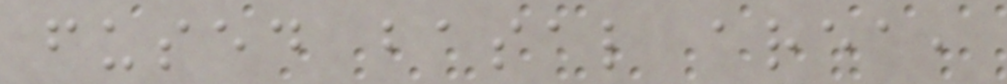fused basal area,
